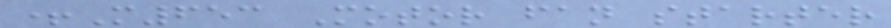+M653 Motor fan starter
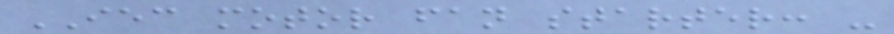IEC motor fan starter: -
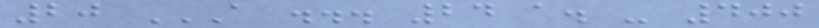20 A ... 24 A. - 400
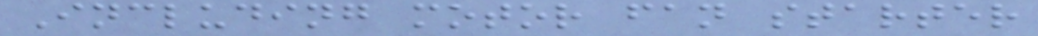Including motor fan starter
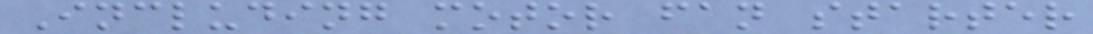Including motor fan starter
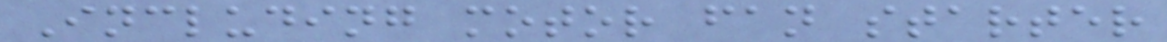Including motor fan starter
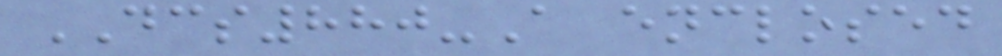DCS880-A enclosed
